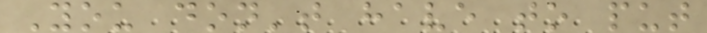You don't have to put
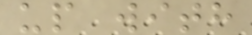up with
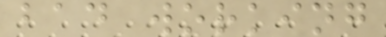bad working
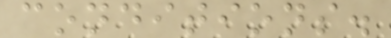conditions.
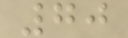70
